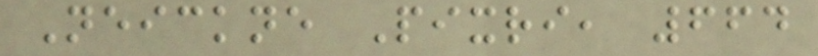Neickne Pixri, 664
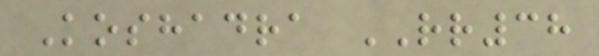Koshadra RR38
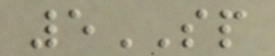5SP
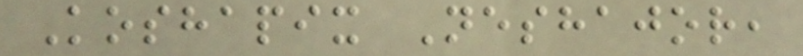Koshapix Neshajor,
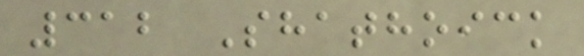312 Shathoick
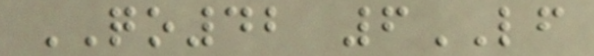QO42 6LF
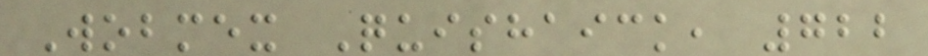Wobmex Quishaick, 722
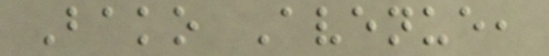Bako Avenue,
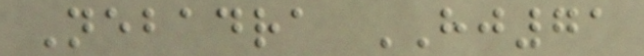Nebadra HJ71
